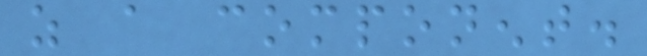as a component.
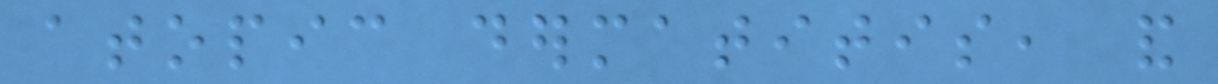atopic dermatitis, and
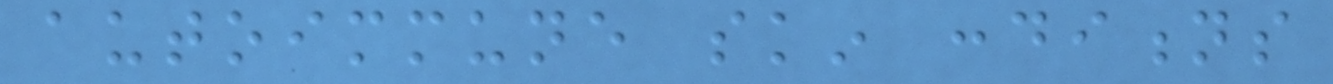autoimmune skin conditions
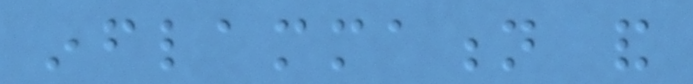inflammation and
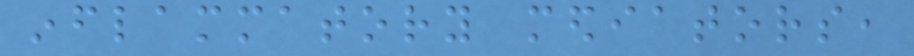inflammatory mediators,
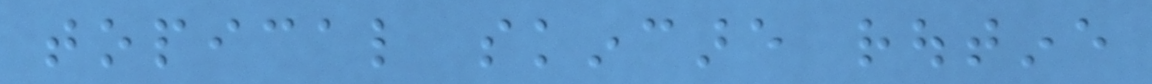topical skincare routine
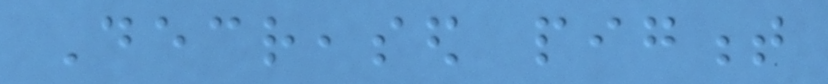Decreased pigment
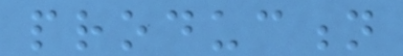production
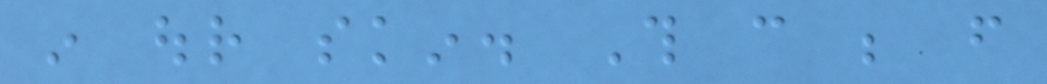in our skin. This can be from
